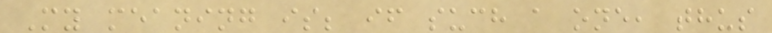My meaning is; if such a one, thus
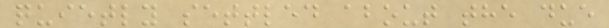quietly settled about the due
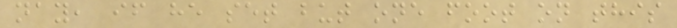nay, if he set but one foot on this
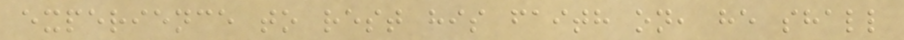experience to rest his faith on, he shall
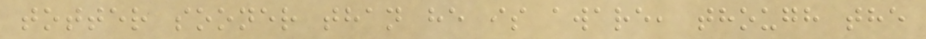totter sooner than he is aware, though the
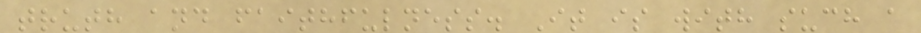truth and faithfulness. It is with such a
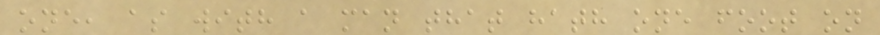one, as with a man that hath one foot on
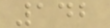142
